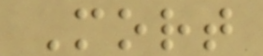Mort
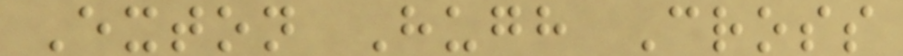Exton Hugh Cross
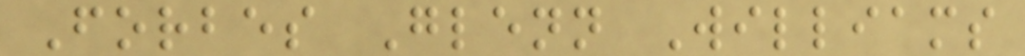Forbes Glenn Williams
